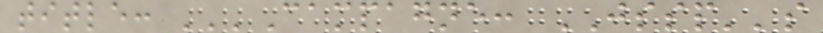title: '''Campagne: JSSP''s
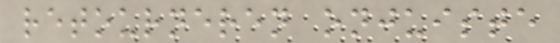retourneren onjuiste
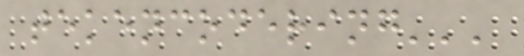tekencodering'''
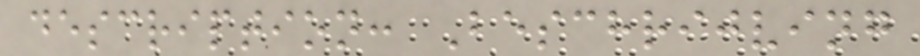description: Beschrijving
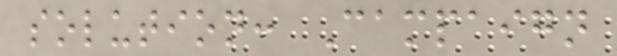solution: Campaign
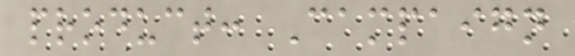product: Campaign
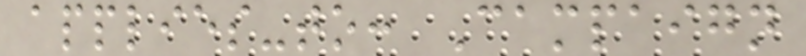applies-to: Campaign
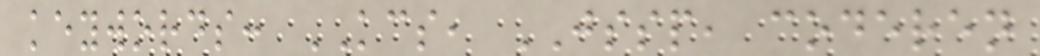keywords: KCS, JSSP, coderen
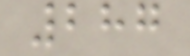287
